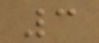3
